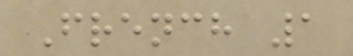French 1
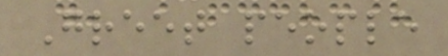Greet people
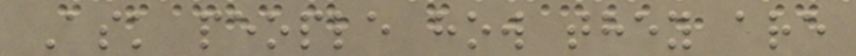Ask people how they are
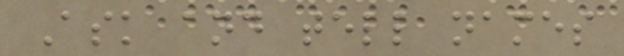Ask and tell names
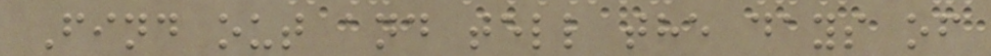Find out and tell the days of
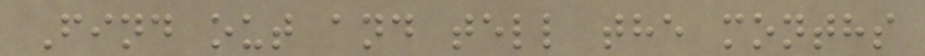Find out and tell the months
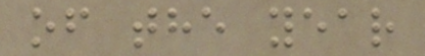of the year
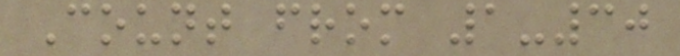Count from 1-30
